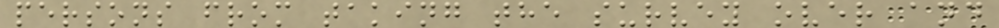persons from taking the survey over and
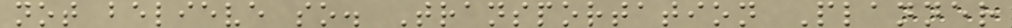not believe so. Transportation Planner
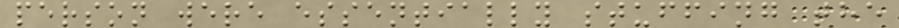person were essentially stuffing the
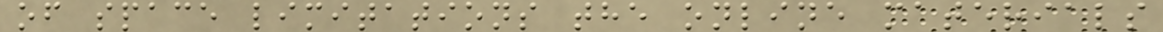of space limitations the online materials
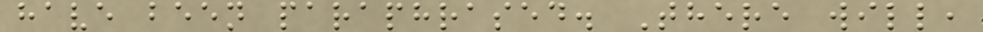have been paraphrased. There will,
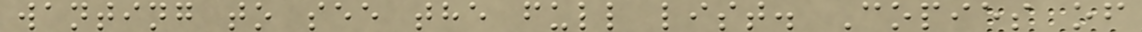wanting to see the full list. Copies of
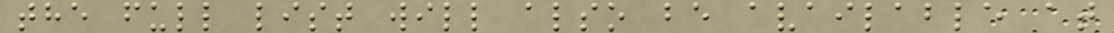the full list will also be available at
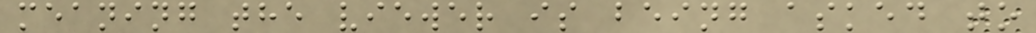meaning the viewer is being asked to
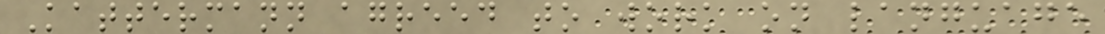Kattermann agreed to work on language
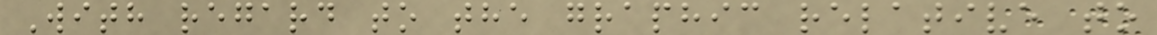With regard to the graphic relative to
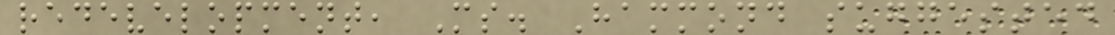redevelopment, Ms. Hammond suggested
